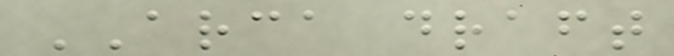ARCA draft
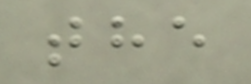the
